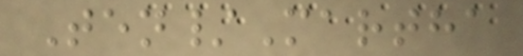Ten/Martha
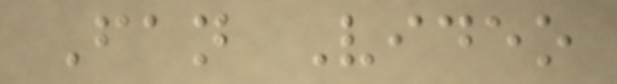Fan Video
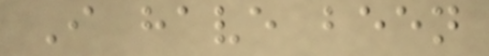I have been
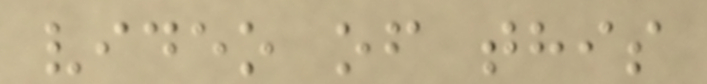video of this
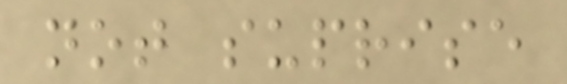not suprise
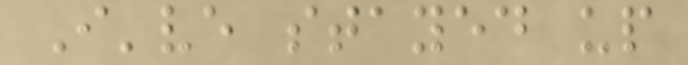I've stayed up
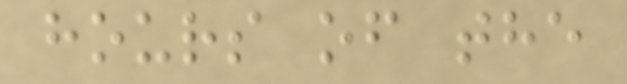hours of the
